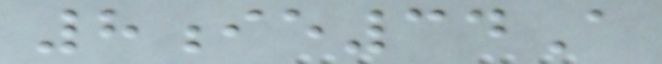8ie34A
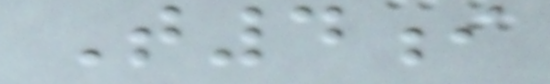T4i
